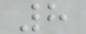8
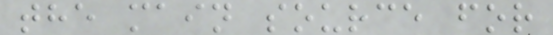the main source for
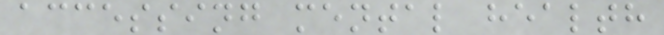accessing mental health
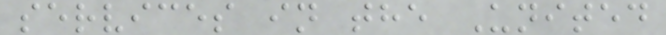services in the United
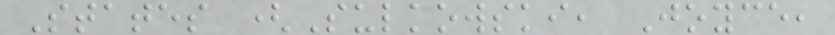States (Sulkowski, Joyce,
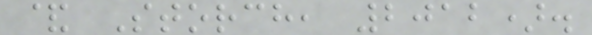& Storch, 2012).
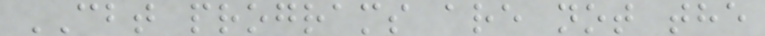CBT programs are not the
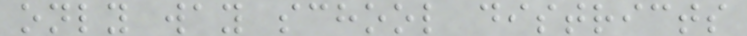only way school districts
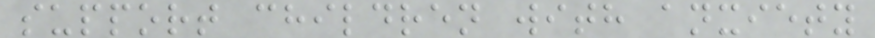support children with anxiety
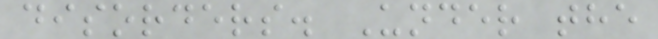disorders. Under the
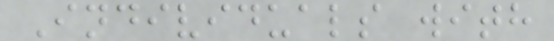Individuals with
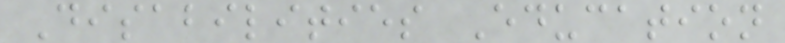Disabilities Education
